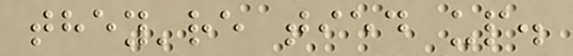they're tied up.
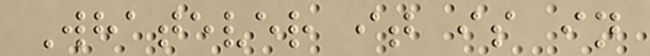Whatever it is in
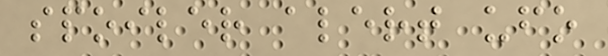spoiler alert ufo
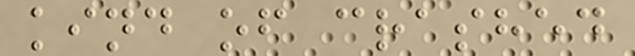kind of crashed
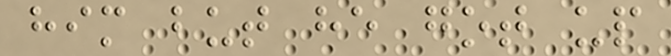him but he got up
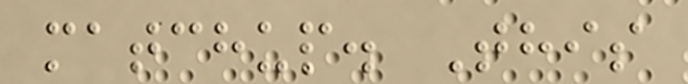matchup. This
